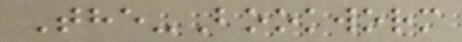The-Bookworm
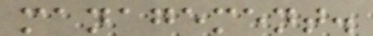management.
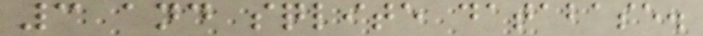3 and sqlite database.
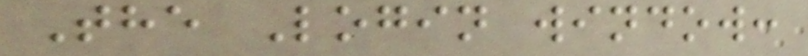The Login window:
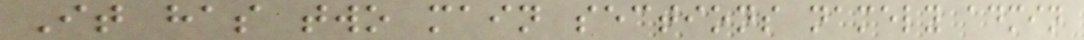It has two main sections namely admin
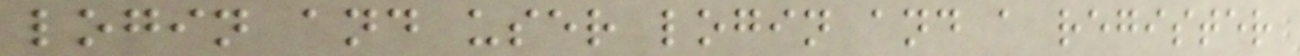login and user login and a register
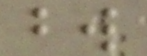bw
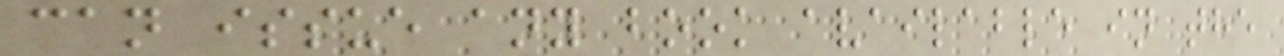can issue any book available in the
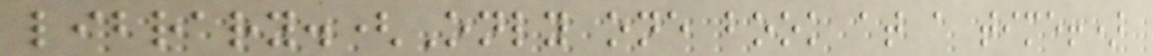library.(Only one book at a time!)
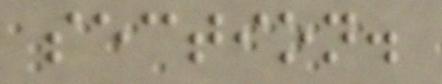section.
